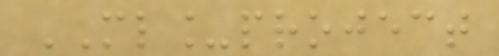ML_project
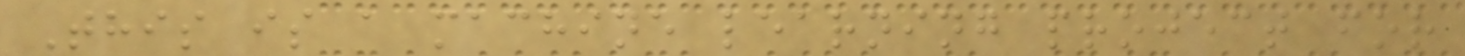This is a machine learning project for
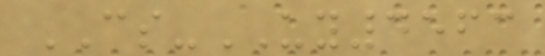CS-UY4563
